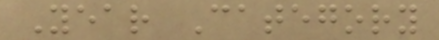Year Category
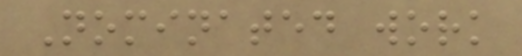Nominated work
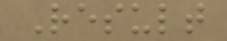Result
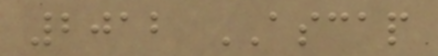2012 ASCAP
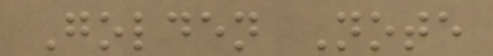Golden Note
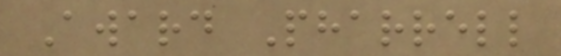Award Pharrell
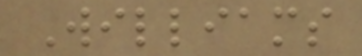Williams
